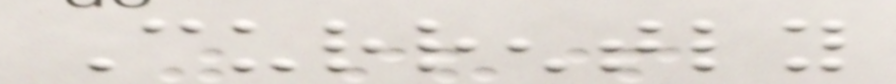Currently
